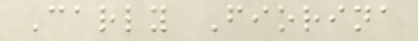Carly Fiorina
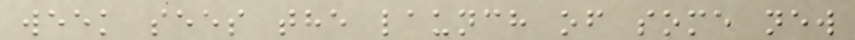week sees the launch of some new
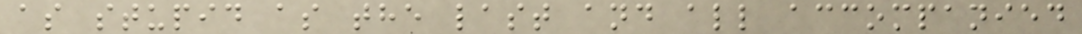as stupid as the last and all accompanied
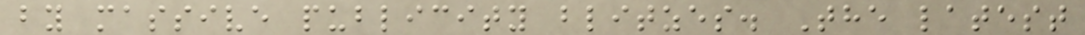by massive publicity blitzes. The latest
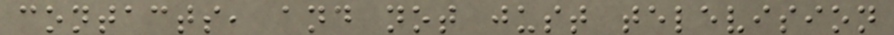contacts, and not just television
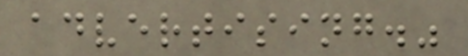advertising."
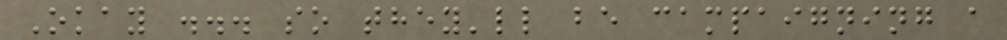Okay ... so they'll be campaigning a
